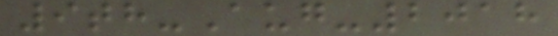9th-Aug-2018
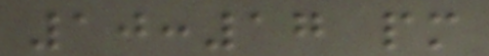10:17 pm
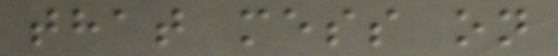that mess on
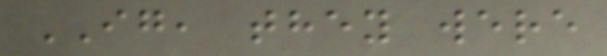IG, they were
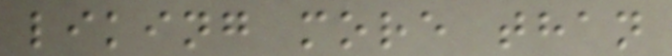liking more than
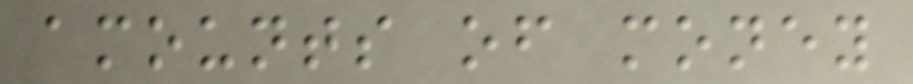amounts of money
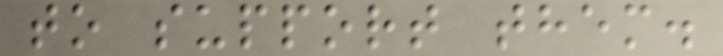to support them.
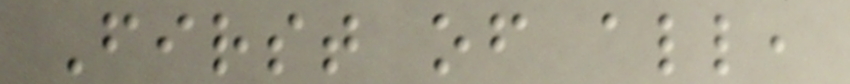First of all,
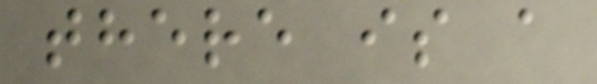there is a
